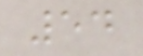54
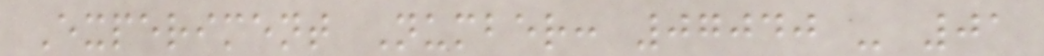Experiment Number: 07040 - 01
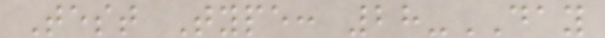Test Type: 28-DAY
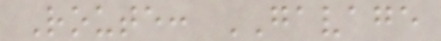Route: GAVAGE
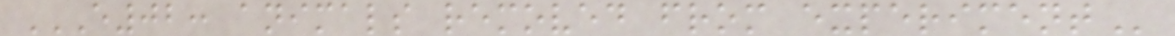E02: ANIMALS REMOVED FROM EXPERIMENT
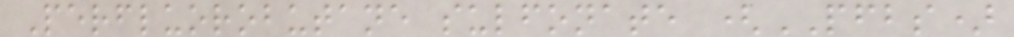Perfluorobutane sulfonate (PFBS)
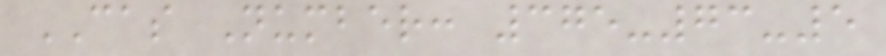CAS Number: 375-73-5
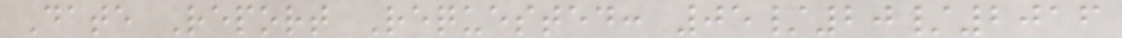Date Report Requested: 05/20/2016
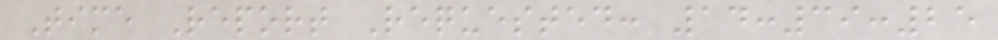Time Report Requested: 14:39:25
